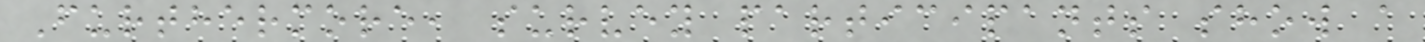Furthermore, survey participants show a
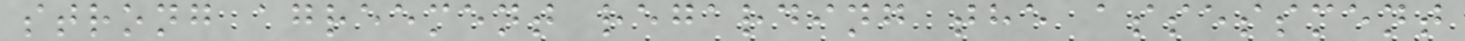strong agreement regarding the assessment
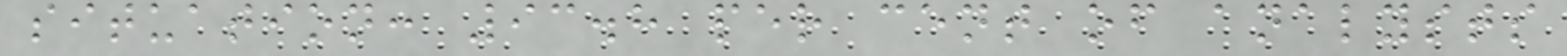situation: 93.8 per cent of analysts
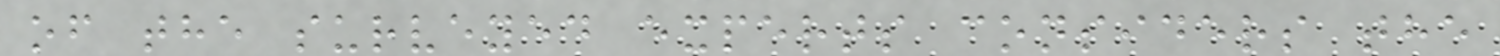of the surveyed experts considers the
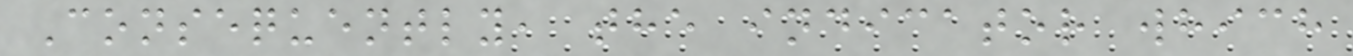Consequently, the indicator which
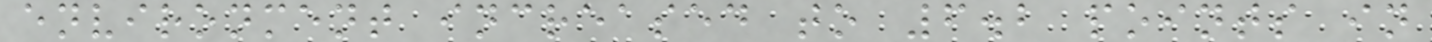environment increased to 6.2 points in
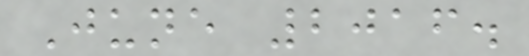June 2016.
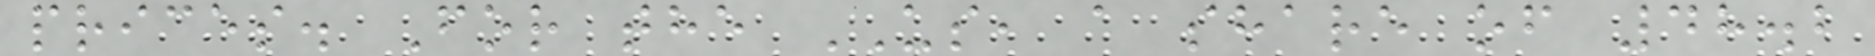prices. For the US, a share of 48.2
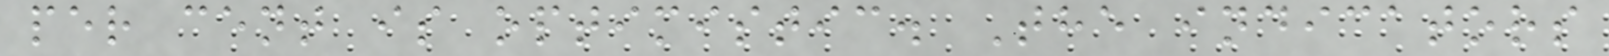per cent is optimistic. The indicators
